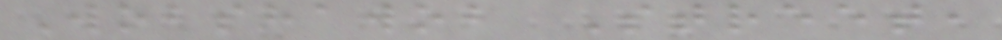Wobshawob Street,
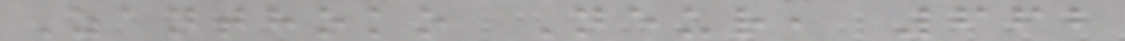Zanthoko Neur, 662
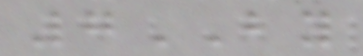7BY
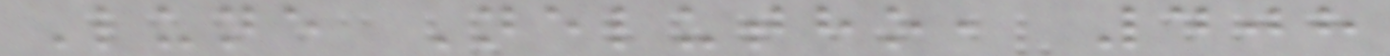Lune Nelutho, 408
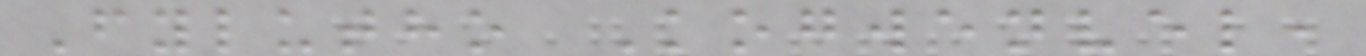Fylutho Kogwenvel,
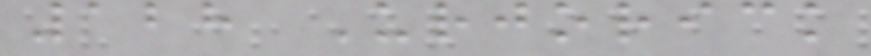128 Urjorick
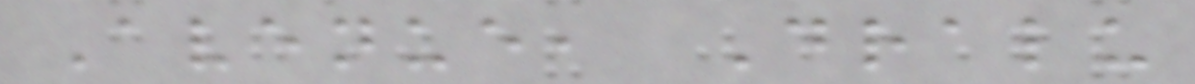Avenue, Dralu
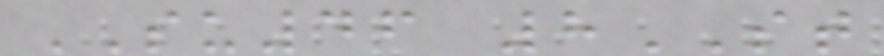SU46 8ST
